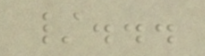/...
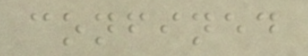confined
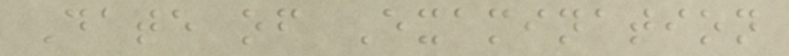Date of Examination
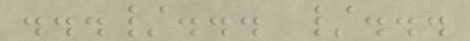.../... /...
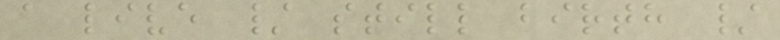a live / still birth /
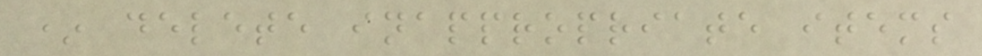* delete inappropriate items
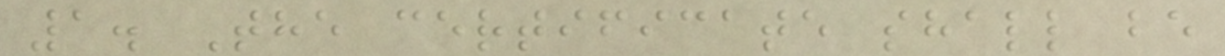1. The certificate shall be
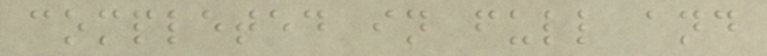completed in full and
